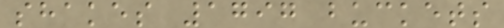shakes 1797 buckets
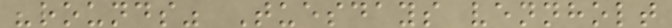"rounds" Tuesdays vennholt
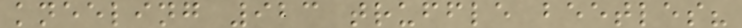kneeling 923 truffle beetles?
